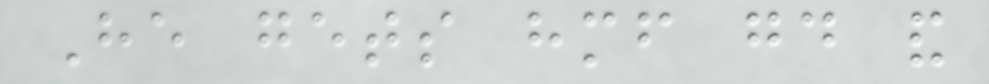He gets himself good and
